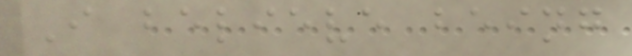I believe being
